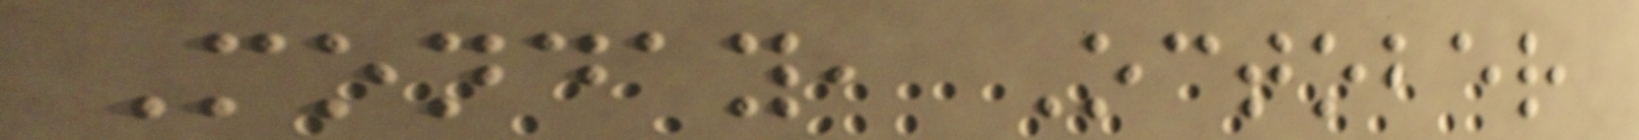Monday, October
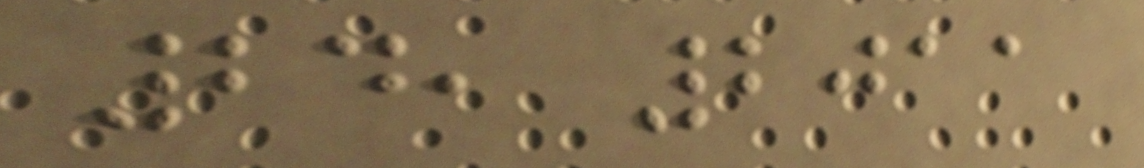24, 2011
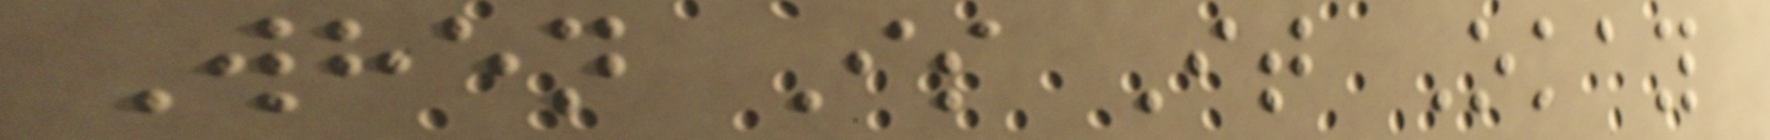When Is It Okay
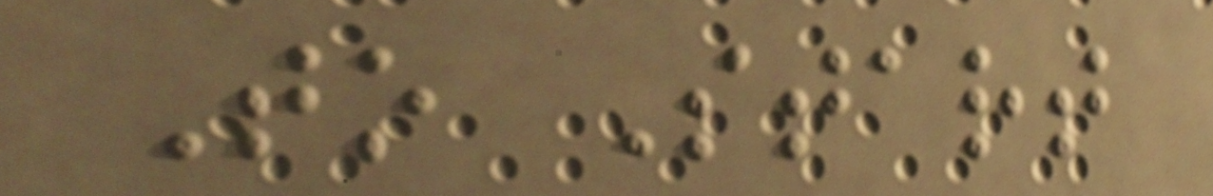To Start
